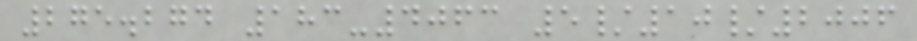275.274 183-4063 5/10/2006
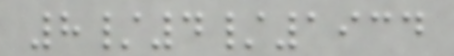8/4/1934
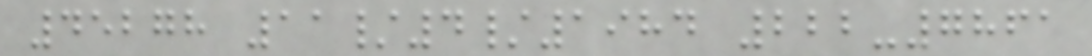45278 11/4/1984 222-7861
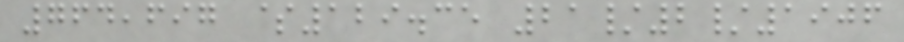764,697 $129.35 21/2/1906
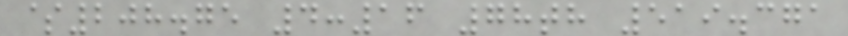$208.75 4:16 78th 519.371
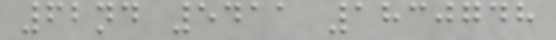62nd 5411 1830748
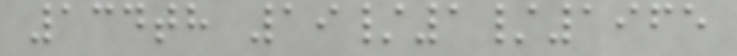134th 19/1/1965
